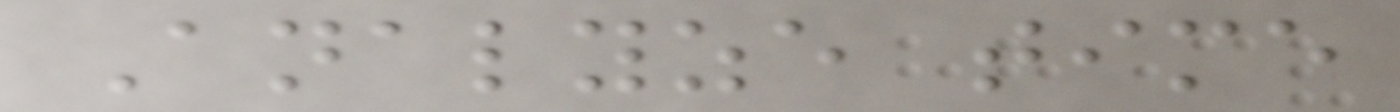Analyze time
